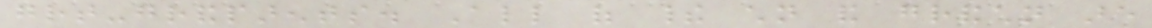great-grandparents. All of their children and grandchildren are
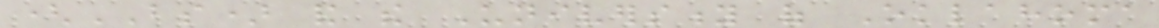(BS) and the University of Oklahoma
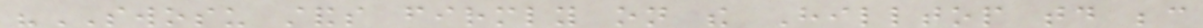"SWOSU stands firmly on the Hilltop today because
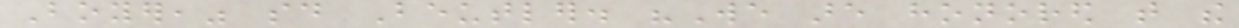Boyer," said Beutler. "We are honored that the
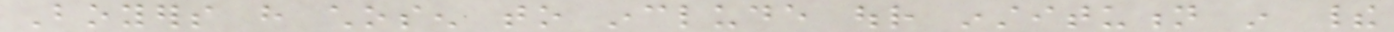Boyers have chosen to include our institution in their
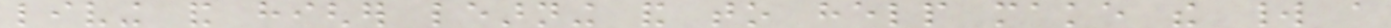living and higher learning and to help make the world a
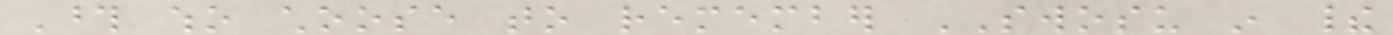Those who choose to remember SWOSU in their
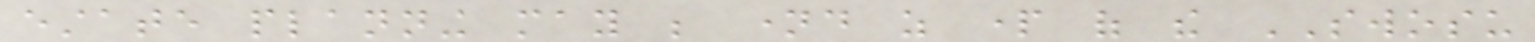estate planning may be named as part of the SWOSU
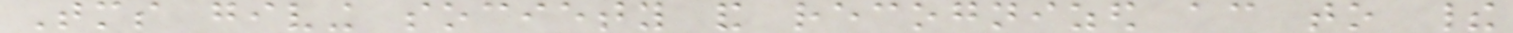Tomorrows giving society and recognized according to their
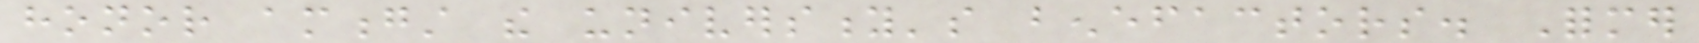honor amongst the university's benefactors. Former
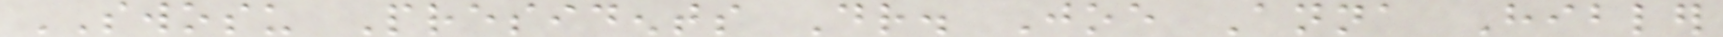SWOSU Presidents Dr. Joe Anna Hibler
